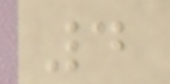4
